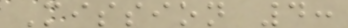Mission 4:
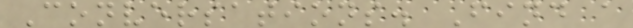Conversations. Find a
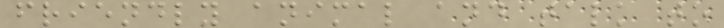friendly animal and talk to
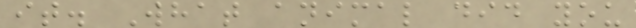it. What animal did you
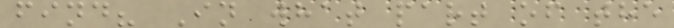find? In what part of the
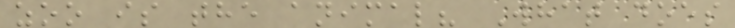zoo is the animal? What does
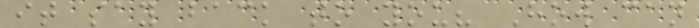it say back to you? How can
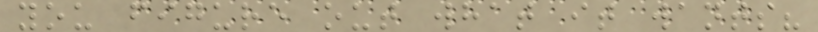you figure out what it wants?
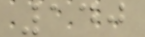140
